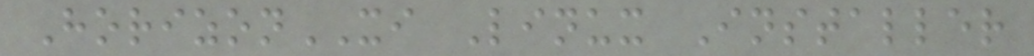HorizonXI Linux Installer
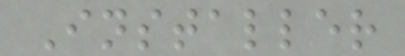Installer
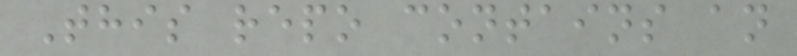This repo contains an
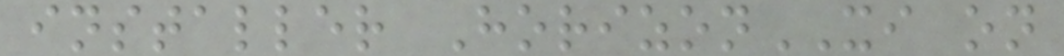installer HorizonXI on
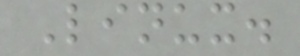Linux.
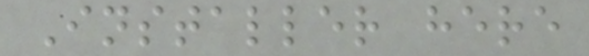Installer here
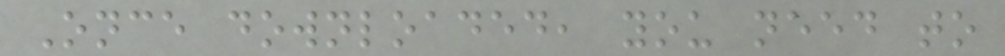Once downloaded, you need to
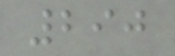290
